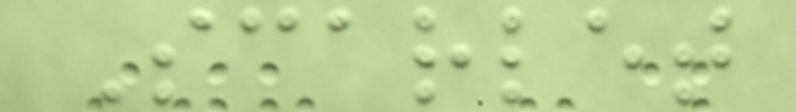Scarlet
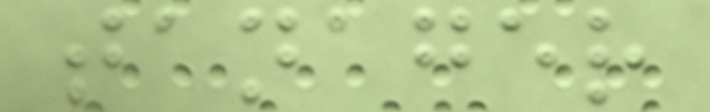tanager
